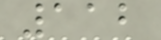112
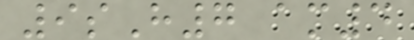9sH7 am4
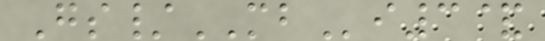Gs/MBi3&
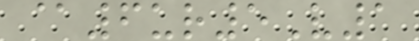@6ur5V1
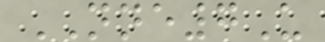NNE7U
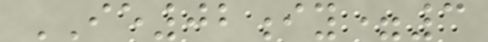IE02iy=3
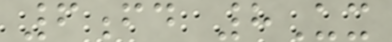6fd 8Ux
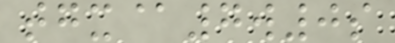tgx@7w0s
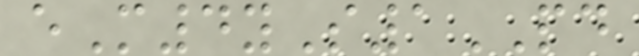eM4yS1PD
